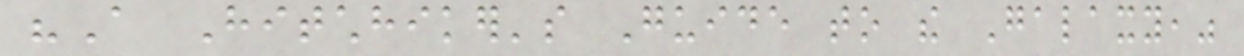"A Hitchhiker's Guide to the Galaxy,"
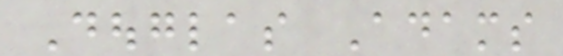Douglas Adams
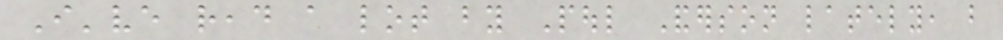I've read a lot by Poul Anderson lately, but
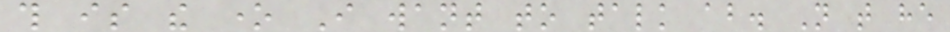this is the one I want to talk about. Not that he
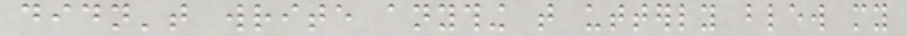didn't write anything that utterly blew my
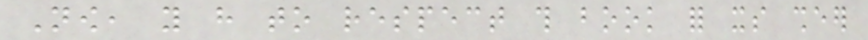Now, you have to respect this book for its sheer
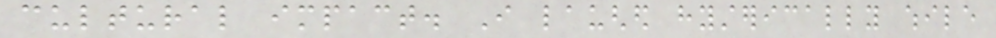cultural impact. I laughed hysterically while
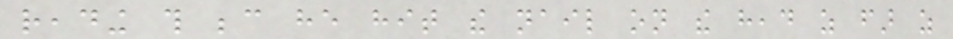reading this because he hit the nail on the head as far as
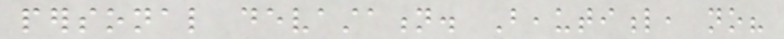personal devastation. Beautiful, no?
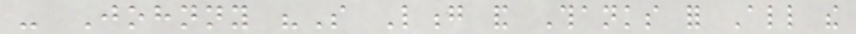- Johnny "So Long and Thanks for All the
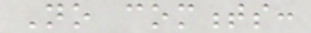No comments:
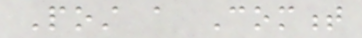Post a Comment
